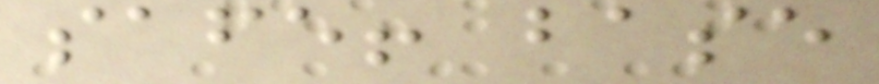safe! base
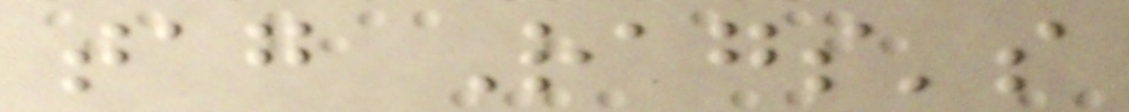tag Rags's
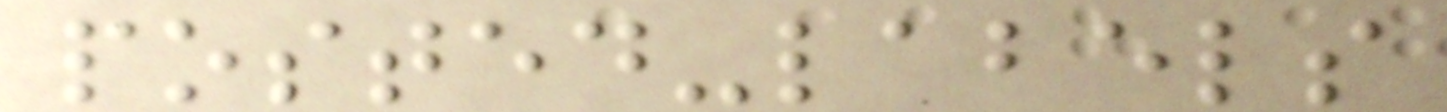posted-labels
